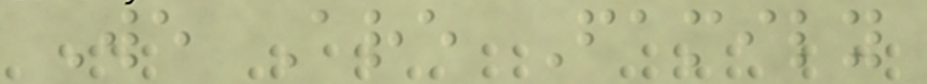We Are Family
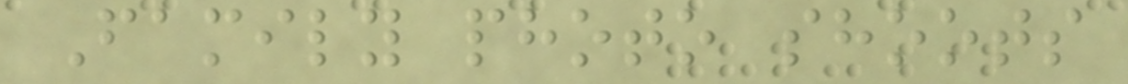Family photo shoots
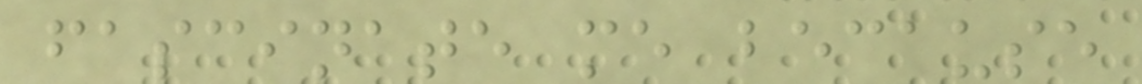fascinate me because
